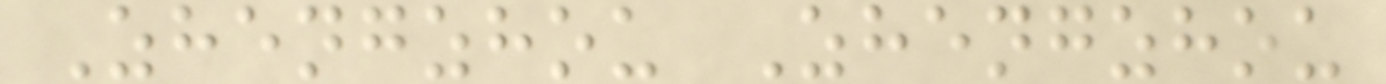Zhengzhou Zhengzhou
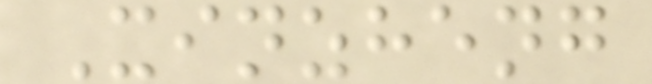Xinzheng
